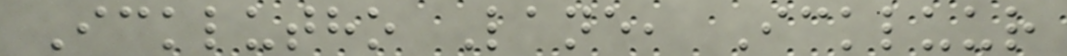Icklutho Lane, Ickluur
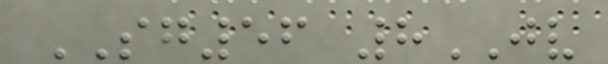SG56 8JV
